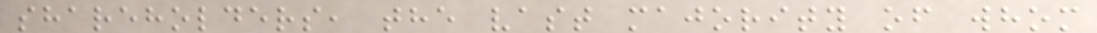shareholders, the vast majority of whom
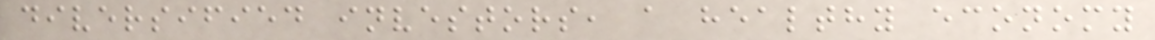diversified investors, a healthy economy
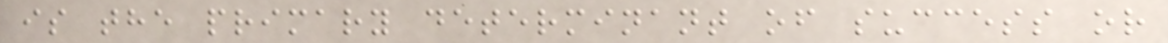is the primary determinant of success or
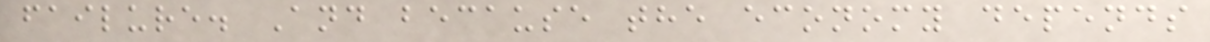failure. And because the economy depends
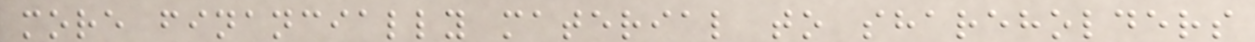more financially material to shareholders
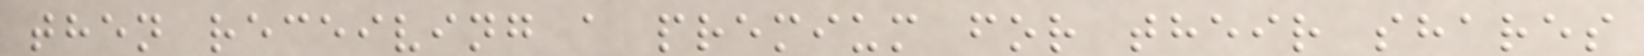then receiving a premium for their shares
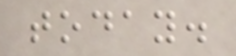today.
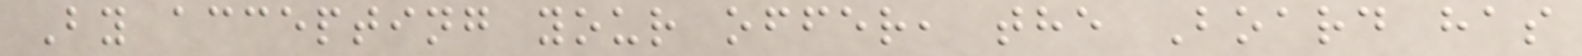By accepting your offer, the Board has
